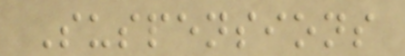Suspensions
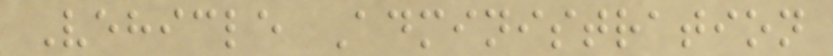Vehicle Administration
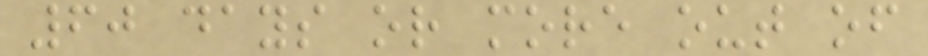60 days or more out of
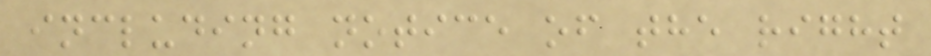including notice of the right
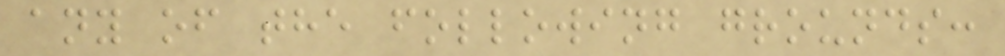any of the following grounds:
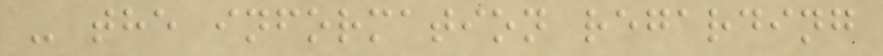- the information regarding
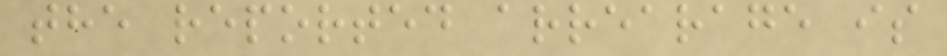the reported arrearage is
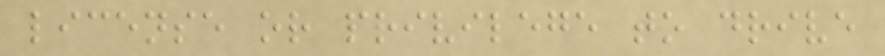license or privilege to drive
